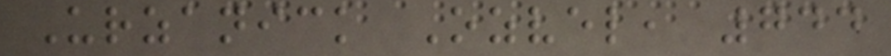Urzanick Ozvel, 744
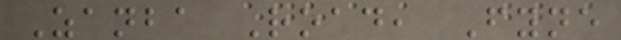Zanba Road, Fyne
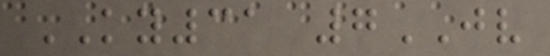KY31 7JV
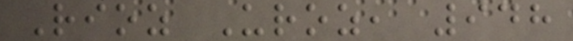Rioz Uroz, 948
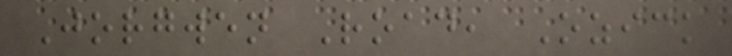Jorgwen Road, Ozick
